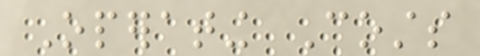Operating Costs
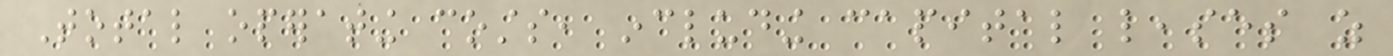Total operating costs, including capital leases as
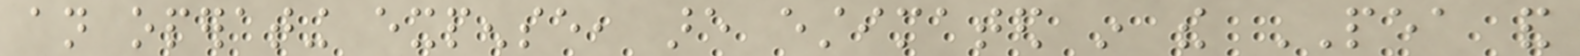an operating expense, are estimated in the PEA and
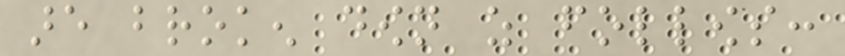are broken down as follows:
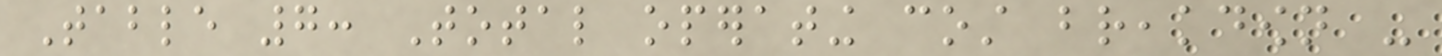Table 7: Total operating cost breakdown -
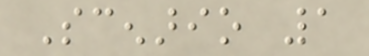Scenario 1
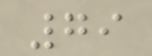79
